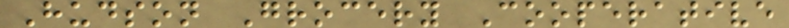Hudson Grocery Cooperative
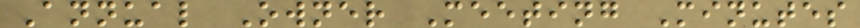Annual Owner Meeting Minutes
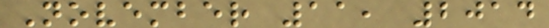November 11, 2014
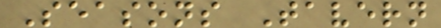Seasons Tavern
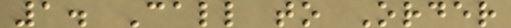1. Call to Order
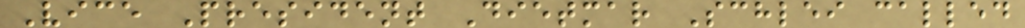Vice President Dietmar Schlei called
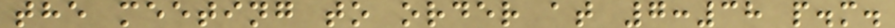the meeting to order at 7:38 p.m.
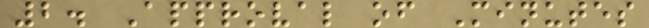2. Approval of Minutes
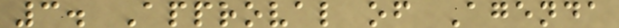3. Approval of Agenda
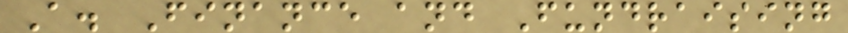A. Finance and Fundraising
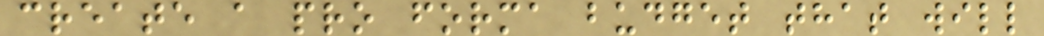create a pro forma budget that will
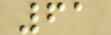61
